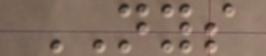NYS
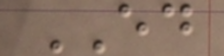ED
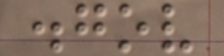.gov
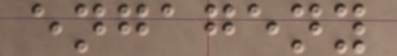engageny
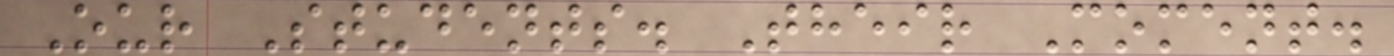Our Students. Their Moment.
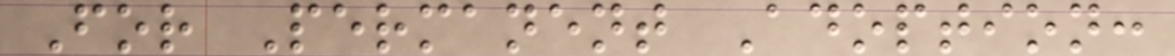For Permanent Adoption:
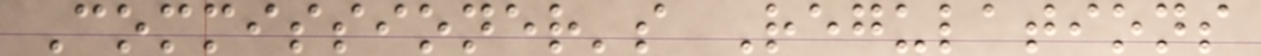Commissioner's Regulations
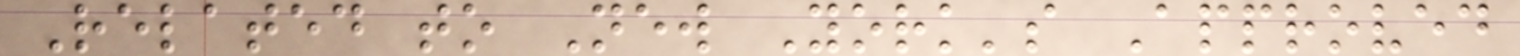Related to New York's Approved
